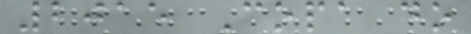2015 Copa do
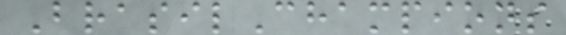BrasilChampions
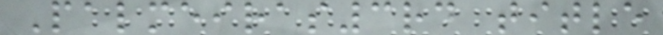Palmeiras3rd title
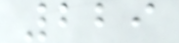229
